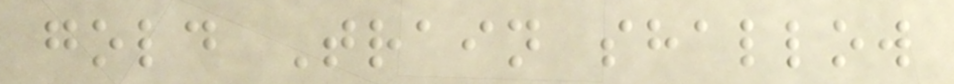gold Train shallow
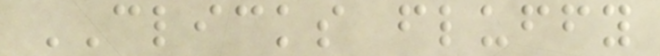CLICKS fluffy
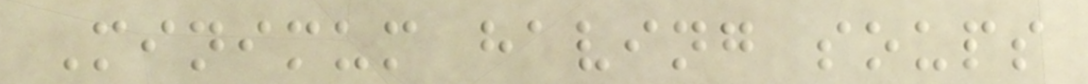Minimum having soups
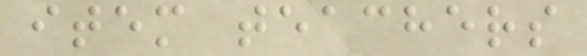item teachers
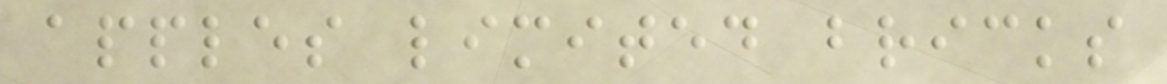apples limited bricks
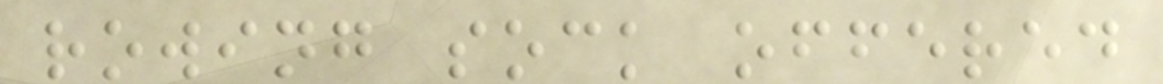rowing sock offered
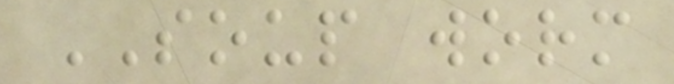SOUP worm
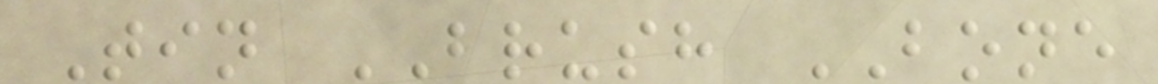Tin BRUSH BONE
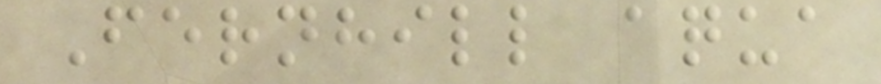Fernhill aqua
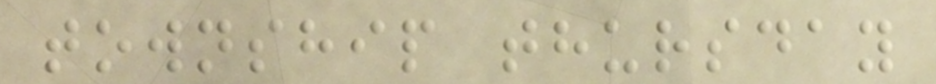township thursday
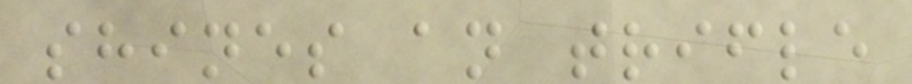shines an trifle
